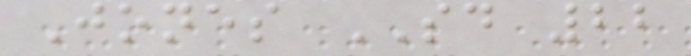Jones SD 22
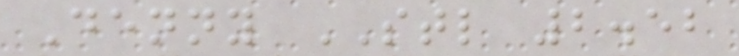Denny STL 2.52
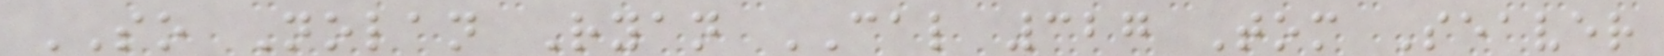SO Nolan Ryan CAL 327 Tom Seaver
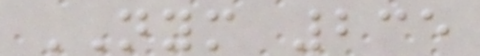NYM 235
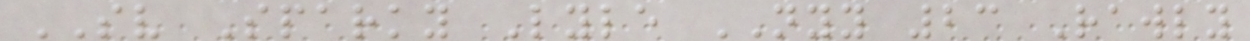SV Sparky Lyle NYY 23 Rawly
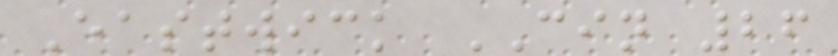Eastwick CIN 26
